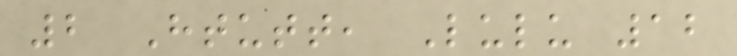2 Htutt, Lulu 12
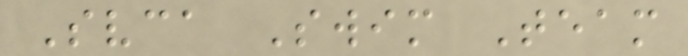Svca Swim Team
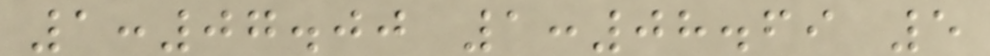1:07.00 1:08.69 5
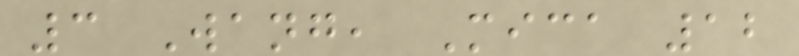3 Wang, Mica 12
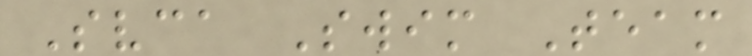Svca Swim Team
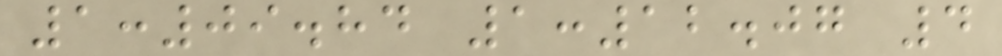1:09.84 1:12.07 4
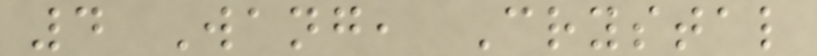4 Wang, Crystal
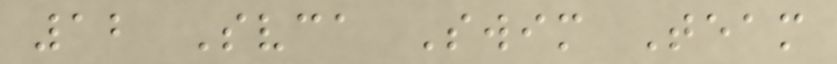12 Svca Swim Team
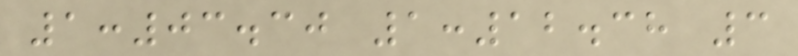1:03.30 1:12.38 3
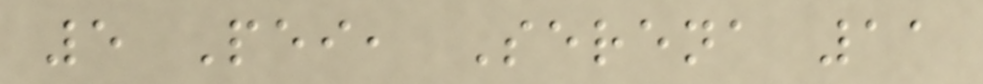5 Pei, Serena 11
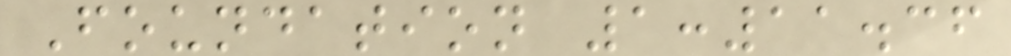Foundation 1:11.36
